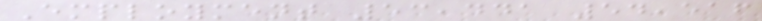Employment 53,441 54,516
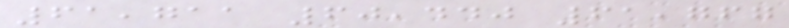61,711 60,440 61,767
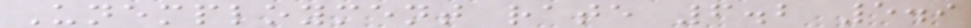Unemployment rate 6.2 5.9
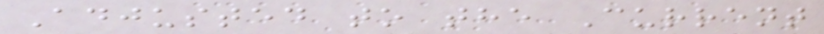Adjusted to the Current
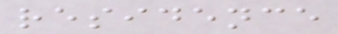residence
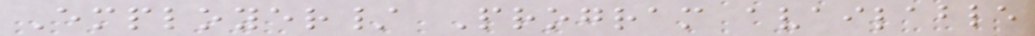Employer/ Program available
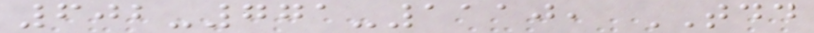602-771-1110, TDD
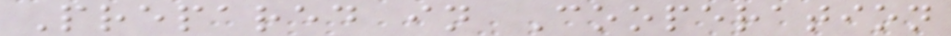Prepared in Cooperation
